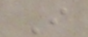I
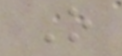O
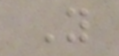Y
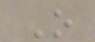O
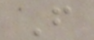F
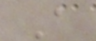A
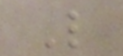L
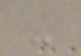-
